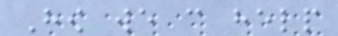How we can help
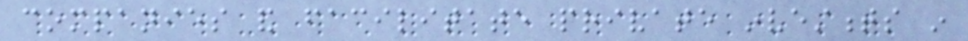companies and facilitate private investments in
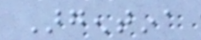Argentina
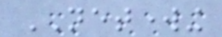NETWORKING
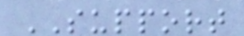SUPPORT
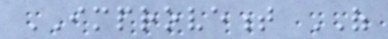IMPROVEMENT OF
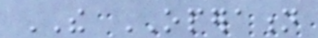THE OPERATION
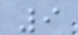9
